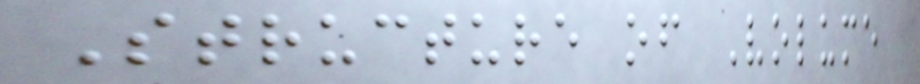Structure of Volume
